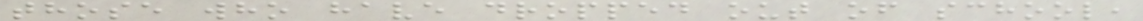those who have dropped out of school,
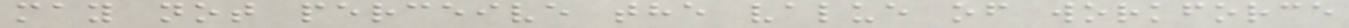may not perceive the value of workforce
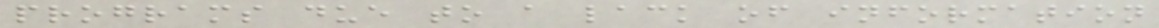programs due to a lack of information
